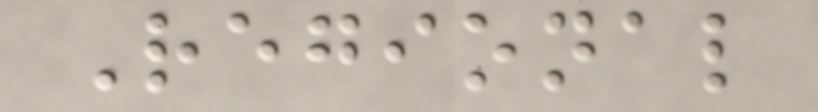Regional
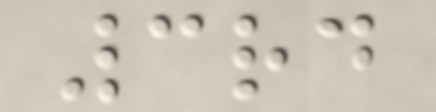3rd
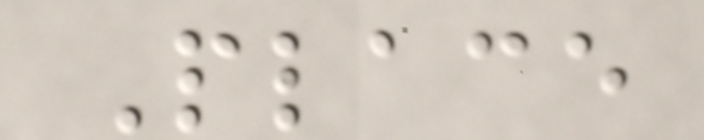Place
